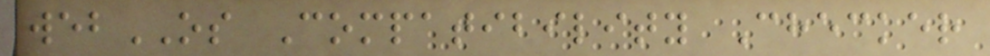webOS Compatibility Checker
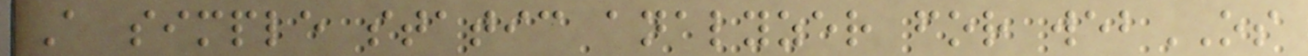A simple static analyzer for webOS
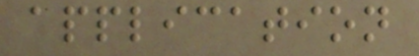application
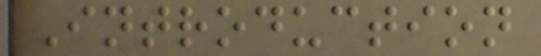Introduction
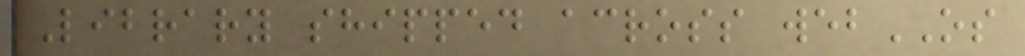Library shipped across webOS
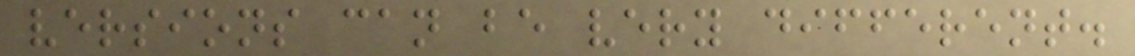versions can be very different.
